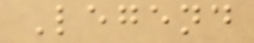Legend
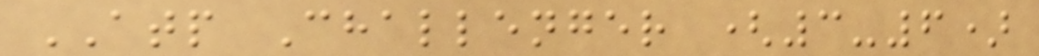ATP Challenger (3-6)
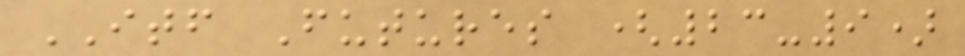ITF Futures (23-9)
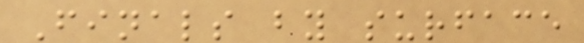Finals by surface
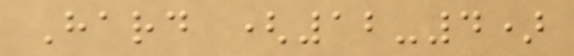Hard (12-4)
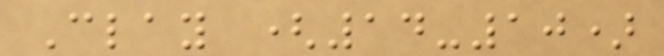Clay (14-10)
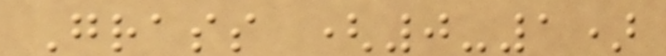Grass (0-1)
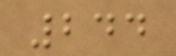244
